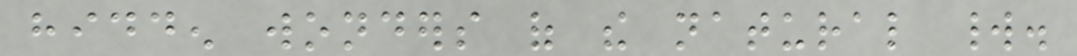hidden wonders of the natural world.
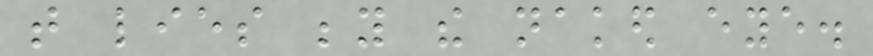that lies beyond the naked eye.
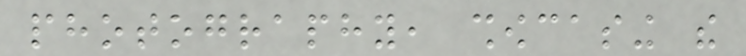photography, showcasing the
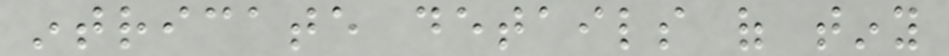intricate details of tiny
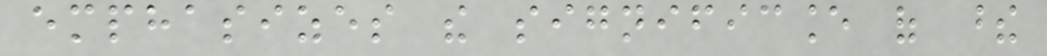emphasizes the significance of these
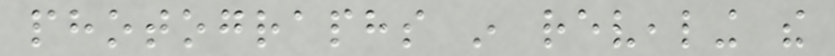photographs in revealing the
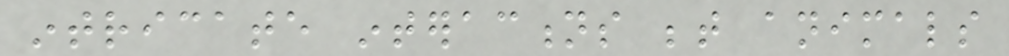intricate interactions between animals
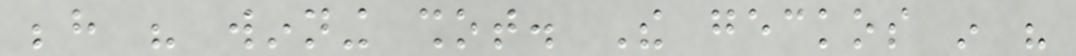behind his winning shot. The geckos in his
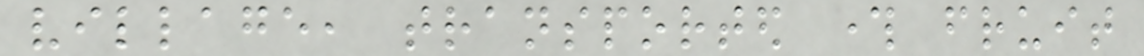village, transported through fruit
